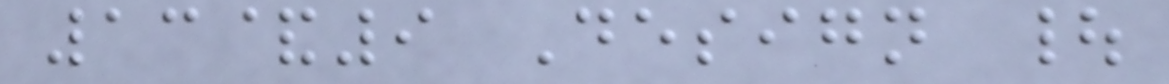13&9 Design |
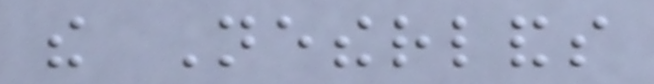the Netherlands
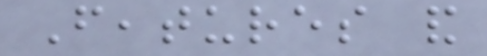Features and
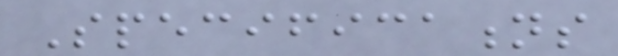Specifications
